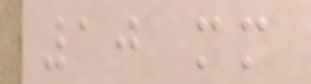10 mm
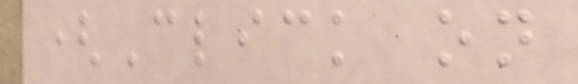(Click on
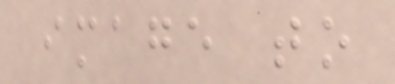image to
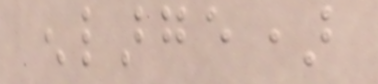enlarge)
